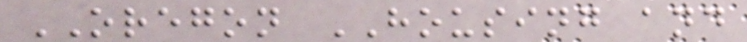OREGON HOUSING and
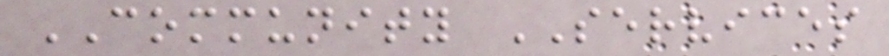COMMUNITY SERVICES
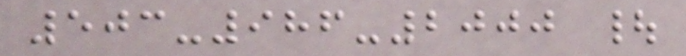503-986-2000 |
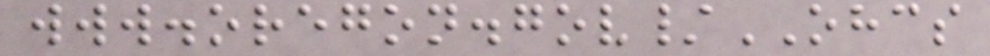www.oregon.gov/OHCS
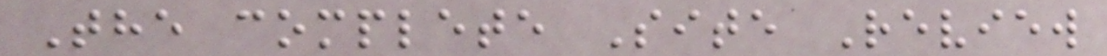The complete Site Review
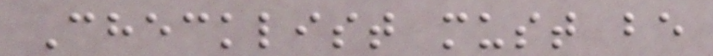Checklist must be
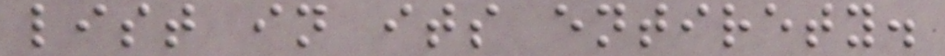list in its entirety.
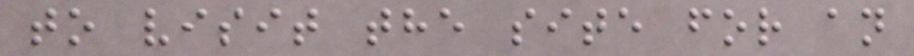to visit the site for an
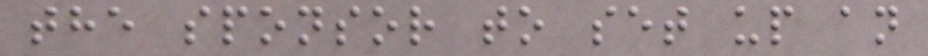the sponsor to set up an
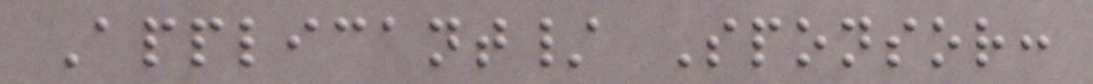Applicant/ Sponsor:
